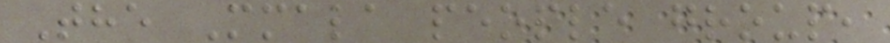The Mmala people group,
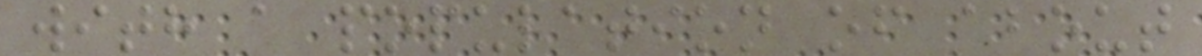with a population of about
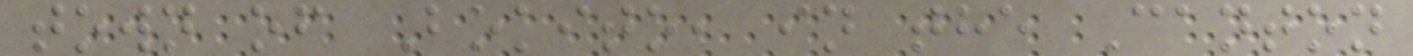town of Bokito, in the Canton
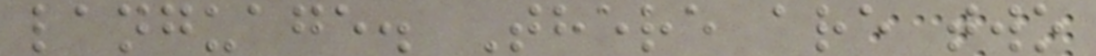language. There are two
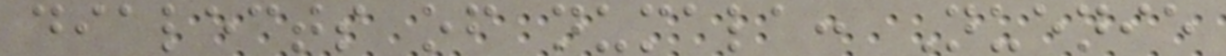dialects of numala: Nuenie
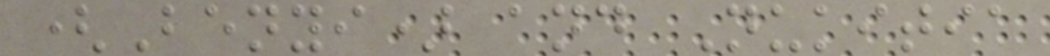(Benyi) and Nukitia
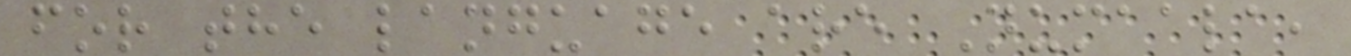for the language are Numaala,
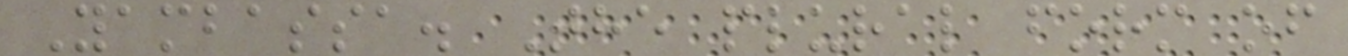Yambassa. The plural form of
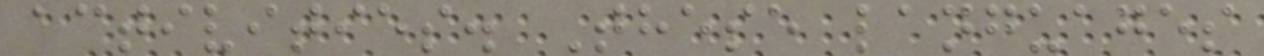activities. These languages
